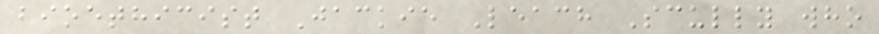bioethicist Jackie Leach Scully who
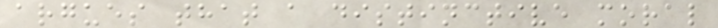argues that a distinctive moral
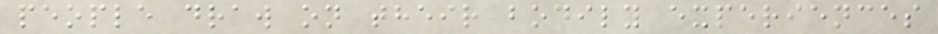people draw on their bodily experiences
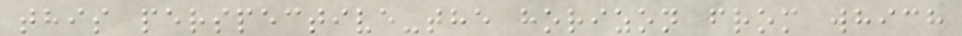this perspective-the horizon from which
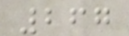267
